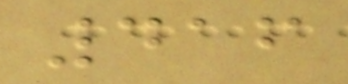416
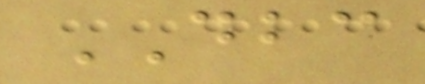DBC
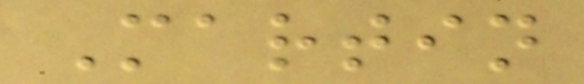Martin
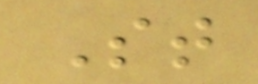St
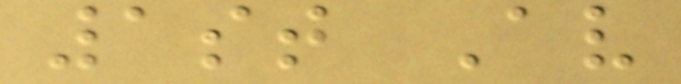1st Av
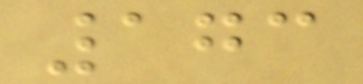173
